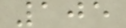105
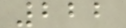222
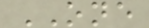ONE
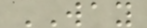WAY
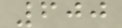600
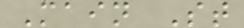Main St
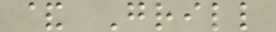& Grill
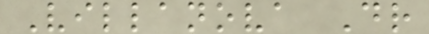Villanova Dr
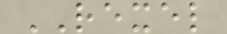REXEL
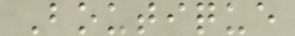Boutique
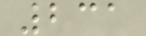231
